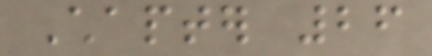Chapter 26
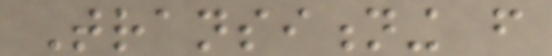Transitioning from
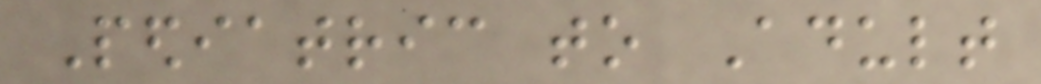Pediatric to Adult
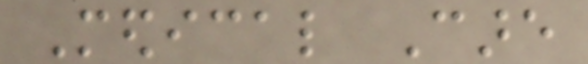Medical Care
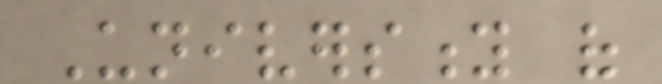University of
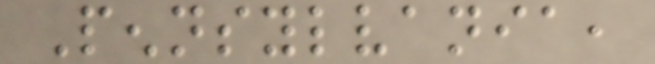Pennsylvania,
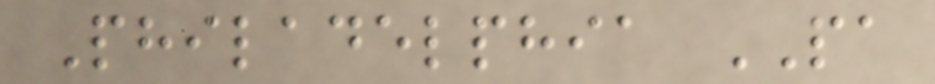Philadelphia PA
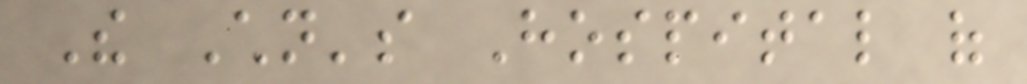The Children's Hospital of
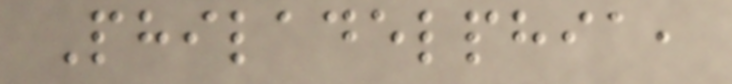Philadelphia,
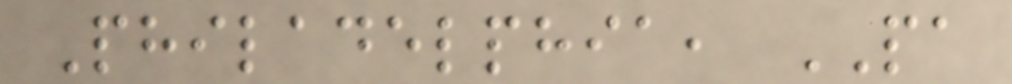Philadelphia, PA
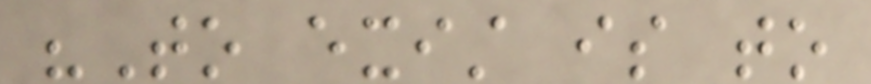"To exist is to
